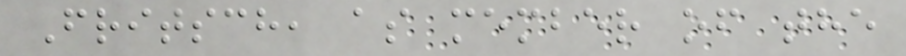Fritsch, as member of the
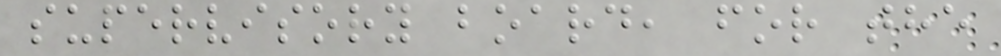supervisory board, for the
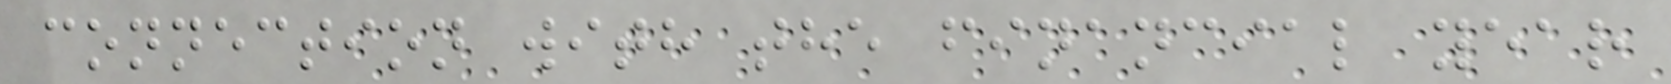connection with the financial year
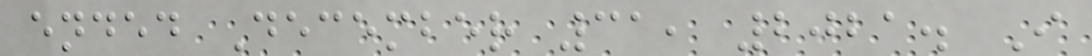ended December 31, 2021. I
